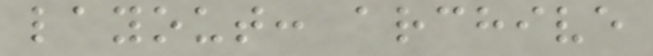layout: archive
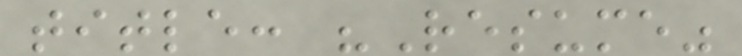title: "Resume"
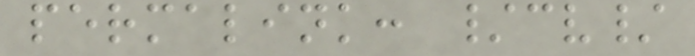permalink: /cv/
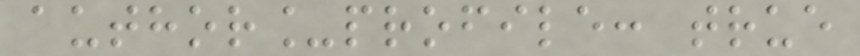author_profile: true
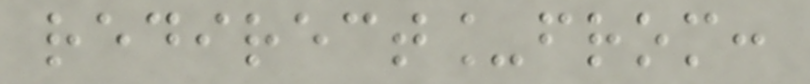redirect_from:
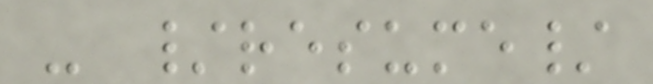- /resume/
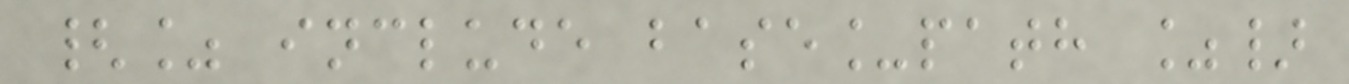{% include base_path %}
